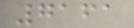7161
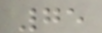75
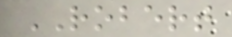ROBERT
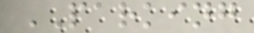PARKING
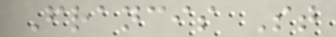Francis St
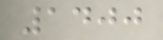1400
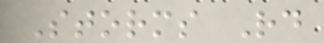Storms Rd
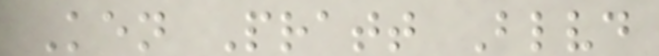Ken Pratt Blvd
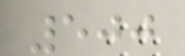500
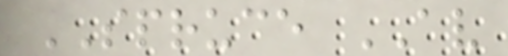SPRUCE AV
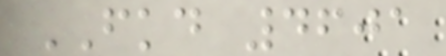FKD 4601
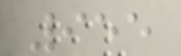955
